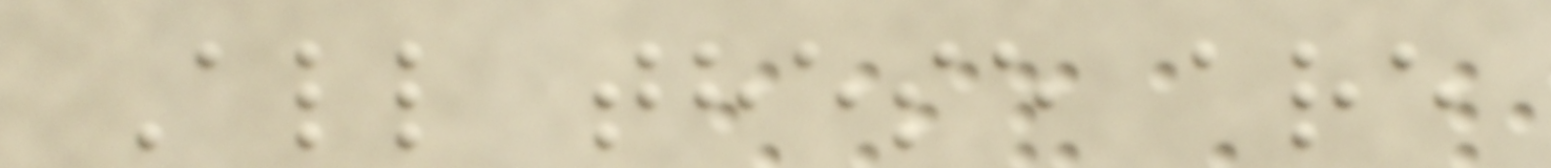All these are
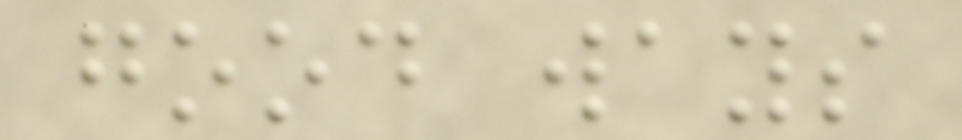good ways
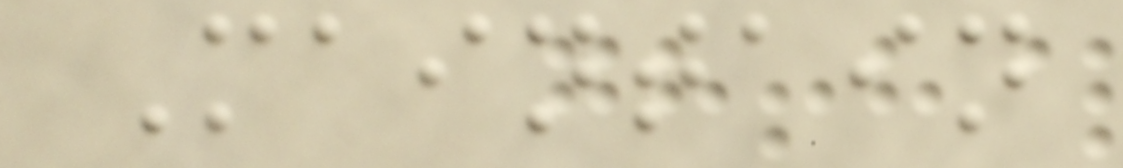Maintain
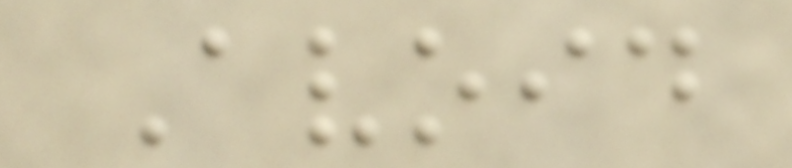Avoid
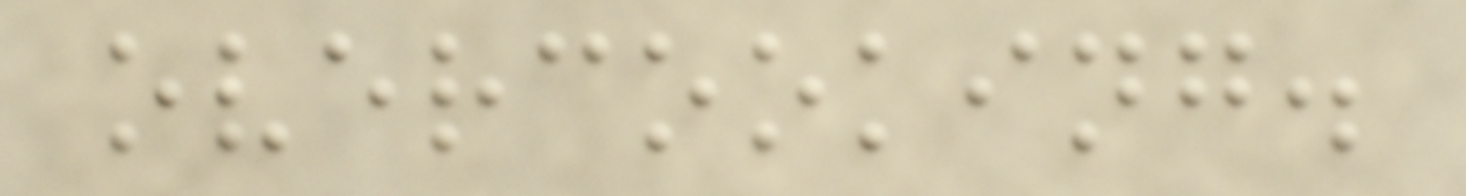overcooking.
